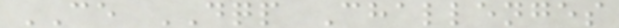CE DQP Challenges
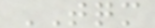TQM
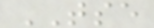TSE
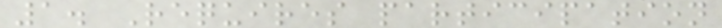1. Requires participation
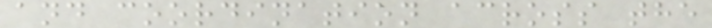and coordination across the
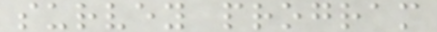survey program
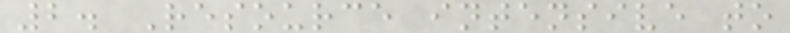2. Resource intensive to
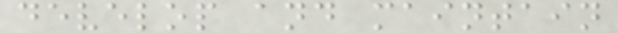develop and maintain
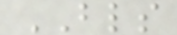BLS
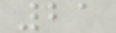21
